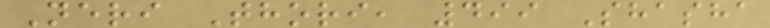Neri Thori, 499 Shasha
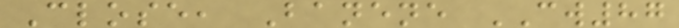Close, Banene CW87
